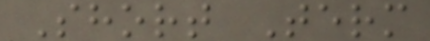Short Term
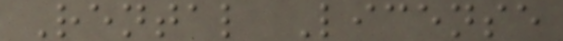Rental License
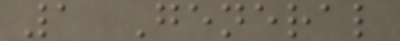1 General
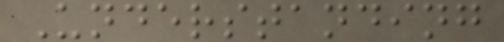Understanding
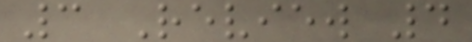3 Review 4
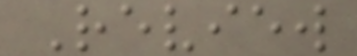Review
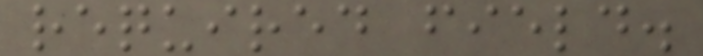required field.
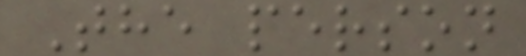The person
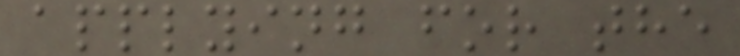applying for the
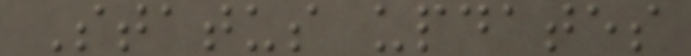Status updates
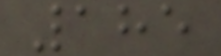185
